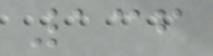136
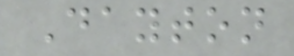Dayton
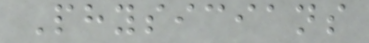Physicians
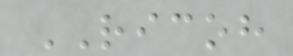RICOH
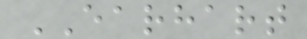EARHART
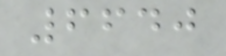6640
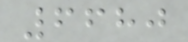6680
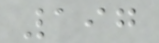197
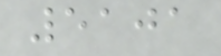5101
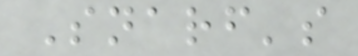Snarf's
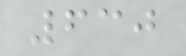630
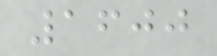1600
